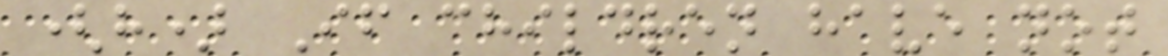(h) If children have not
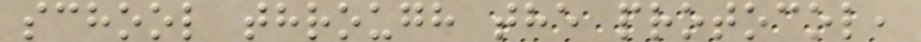school through the protocol,
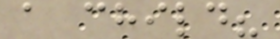a child?
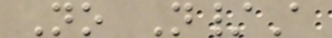No N/A
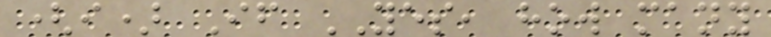(i) If YES, how many
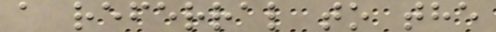a referral to the
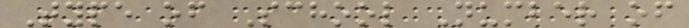Type of School Number of
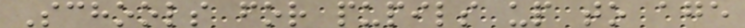Schools for pupils up to age
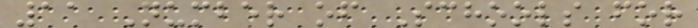11 Number of Schools for
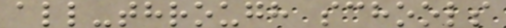all-through schools
